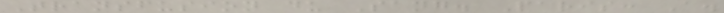Transfusion du Sang. Paris: A.
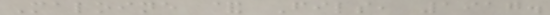Maloine & Fils, 1917.
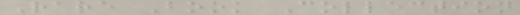Rare Book Collection
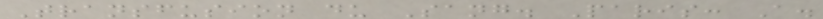Transfusion du Sang. Paris: A.
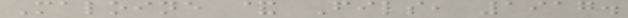Maloine & Fils, 1917.
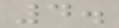4.
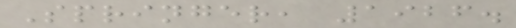Springer, 1926.
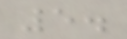5.
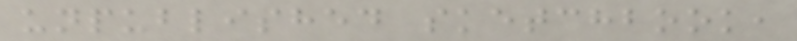unpublished sketchbook,
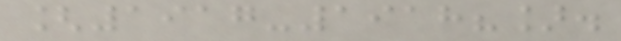[1917-1918?].
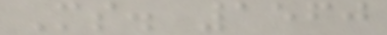Ms. 1560
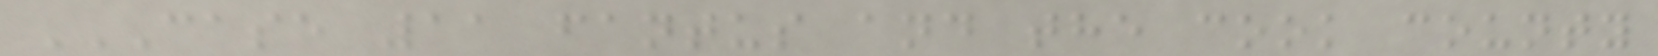CASE 11 FANTUS AND THE COOK COUNTY
